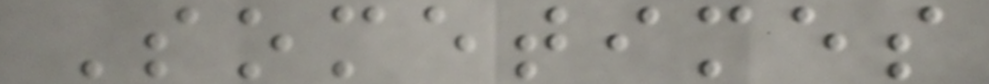Sometimes
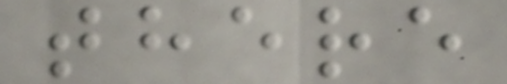there
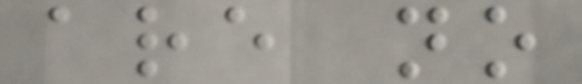are no
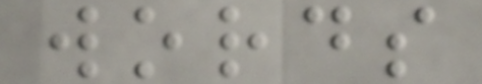words
